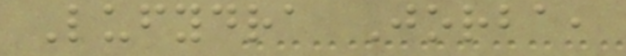Lufydra Jorba,
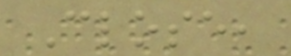Close,
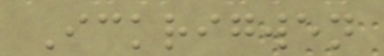Ickrigwen
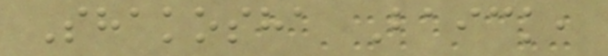Shakosha Baick,
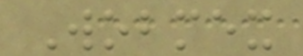Wobmex
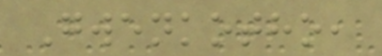Gwenkotho,
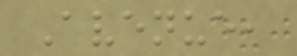Avenue,
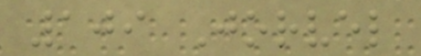109 Jorvel
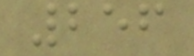256
